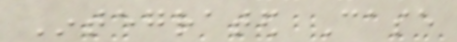Integrated Case
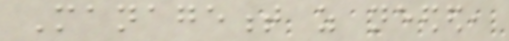Management as needed,
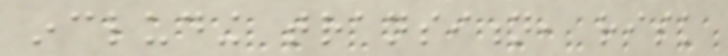including transition, risk
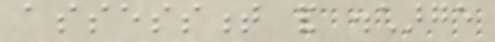assessment and discharge
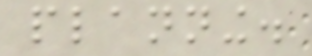planning.
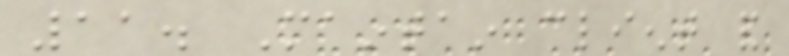11. Maintain client and
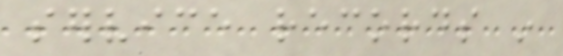service records in
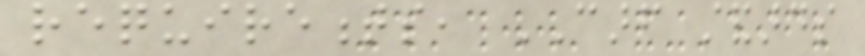requirements, CARF standards
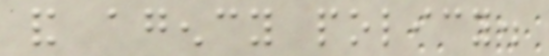and agency policy.
